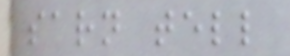sarn tell
